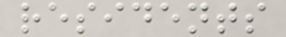residents
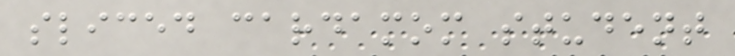sliced cardamom student
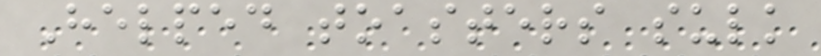Helped toasters sulk
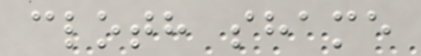cloth shame
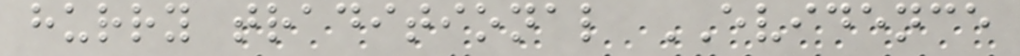hurry traditional EVIDENCE
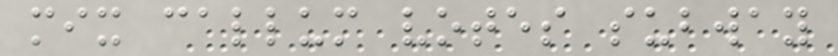mix callum votes subway
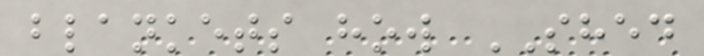blankets how SHED
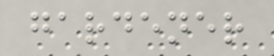gardener
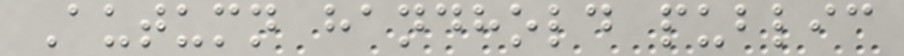Autumn handhold public
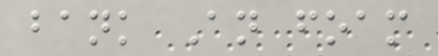bank An foam
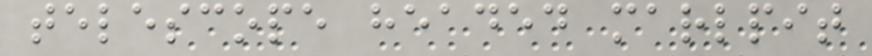telescope headed marlpit
